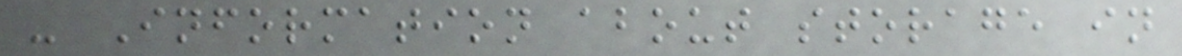- Information about storage in
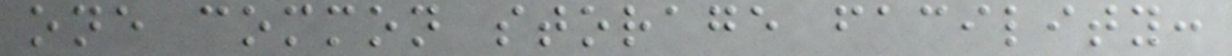one common storage facility:
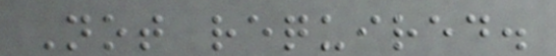Not required.
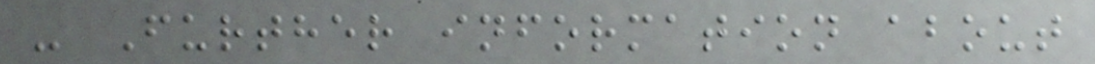- Further information about
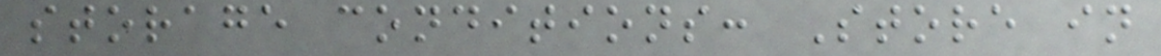storage conditions: Store in
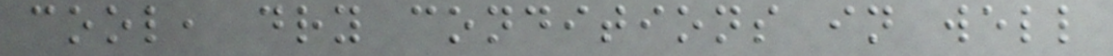cool, dry conditions in well
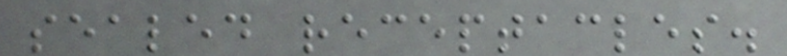sealed receptacles.
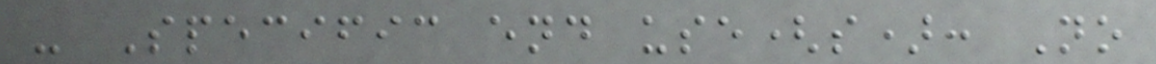- Specific end use(s): No
